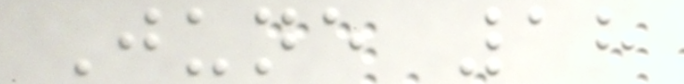June 18
